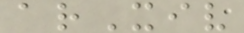arXiv
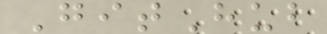GitHub
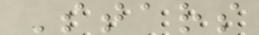Stars
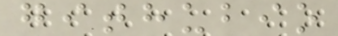githubio
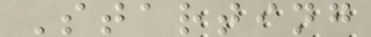Starting
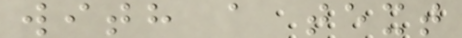with a text
